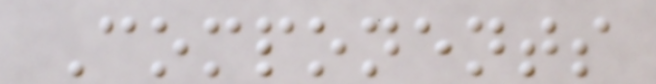Components
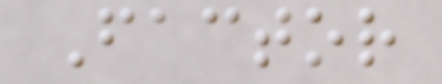Factor
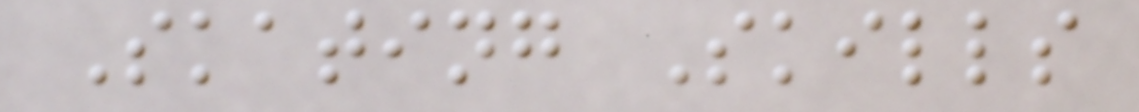Skating Skills
